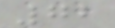72
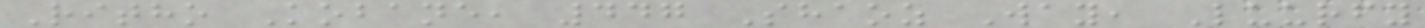Ritho Kobane, 447 Shaoz Way, Luurfy
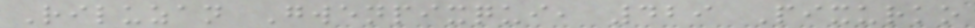Riluzan Gwenpixqui, 429 Pixurko
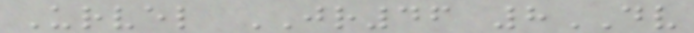Urvel JR46 8DV
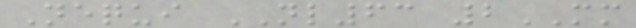Nequi NL63 2MM
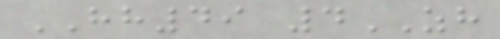HH49 4ZH
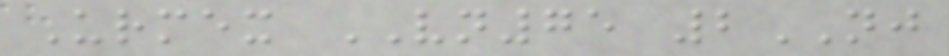Urmex VN75 2NJ
